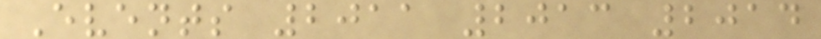Events 2011 2013 2014
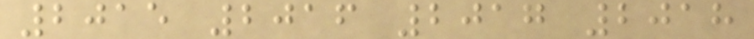2015 2016 2017 2018
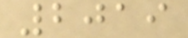2019
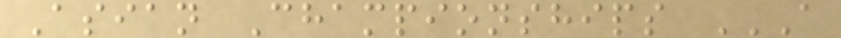Asian Championships A
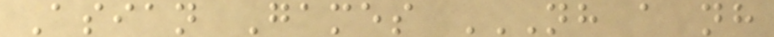Asian Games NH A NH
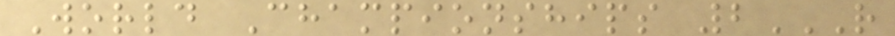World Championships 2R
